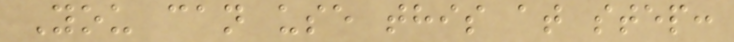You can use this at step:
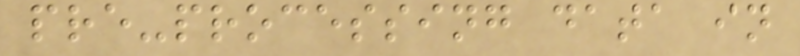pre-processing data in
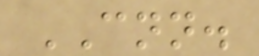CNN.
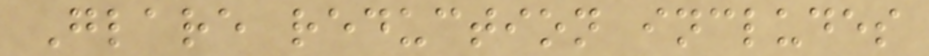Glare reduction includes
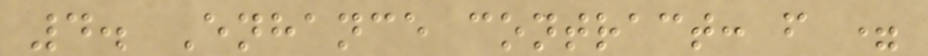4. Enhance contract: f =
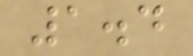1.4
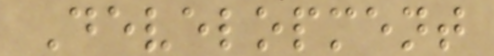Development
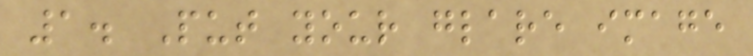1. Put your glare image
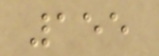155
